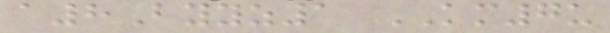a8Byyz1 KM7u
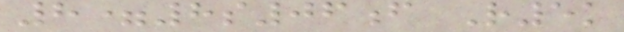8=8s06f R5k
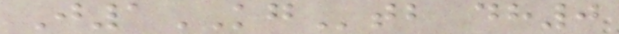J1KGtb dh0
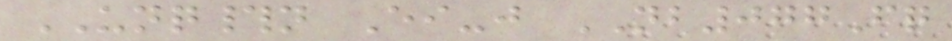UNQ#n Ei-j NB077Fq
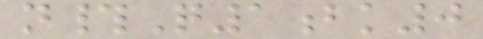n#Q1bk0
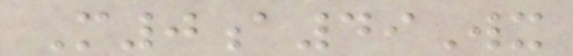M0a49Wx
